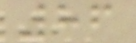86
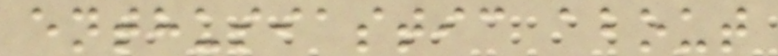enthusiastic about
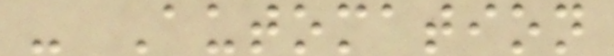- Automation
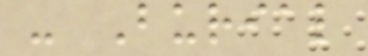- Burial
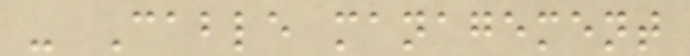- Cable management
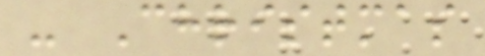- Christmas
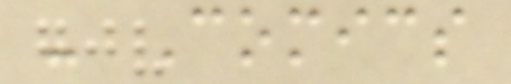- Comics
